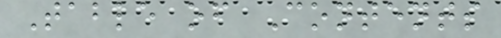Table of Contents
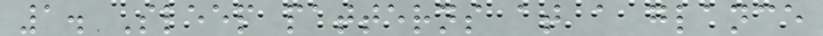1. Sleep patterns at a glance
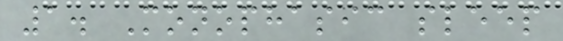1. Monophasic sleep
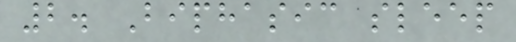2. Biphasic sleep
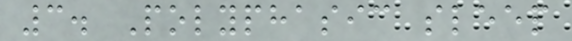3. Polyphasic sleep
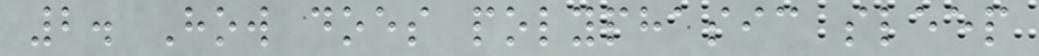2. How does polyphasic sleep
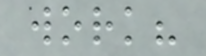work?
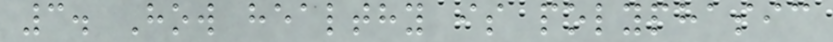3. How healthy is polyphasic
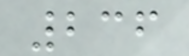236
